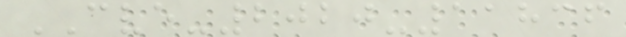CVE-2020-11836
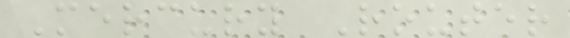Mercury Router
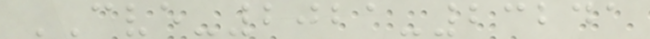CVE-2021-23241
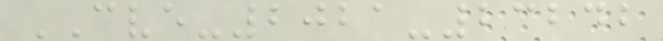CVE-2021-23242
